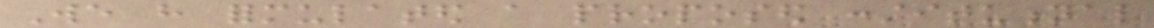We have formulated a proposed constitutional
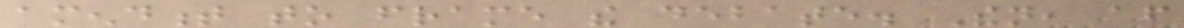amendment to frame the debate. Then, after
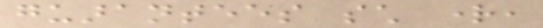guarantees such right,
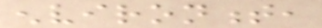environment,
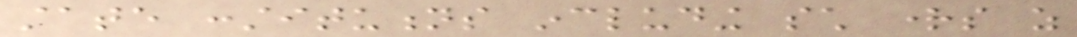state constitutions including such rights as
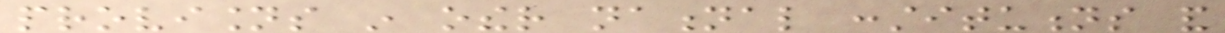provisions in other national constitutions and
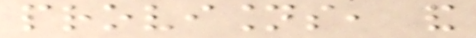provisions, and
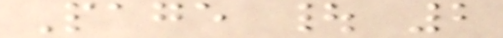Page | 2
